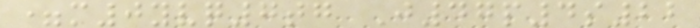=m0yvq7tg J47p4s22
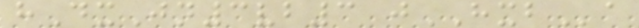hDxJn3vb3 jHXBa
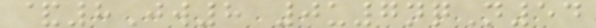&8Jw8 0u7nqN54
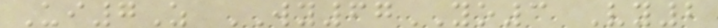Ui7Z WY67YO3 Vy2
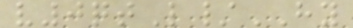v0qtL/HY
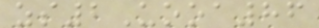zs2Uooa86
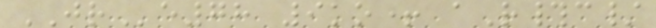JRe78 9ko+ aR#c/
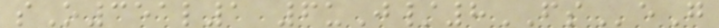sO351l1 6uJ/8FSeG
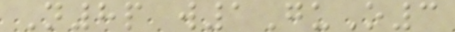N8p w1GuO3
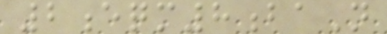2eqm8baN
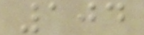104
